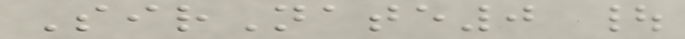SirNate0 |
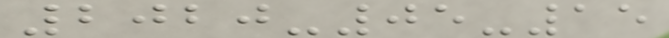2020-05-15
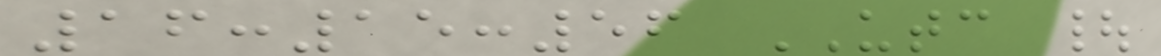16:15:56 UTC |
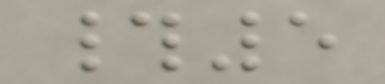#5
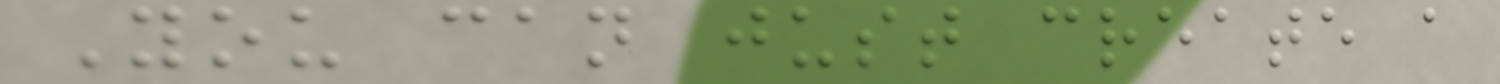You can just create a
